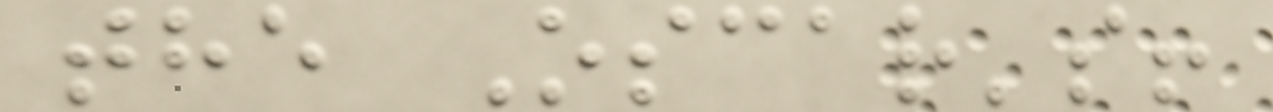the Oscar's!
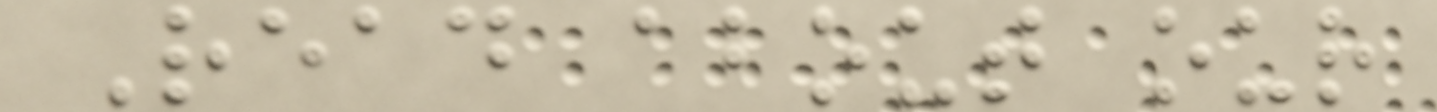Read about our
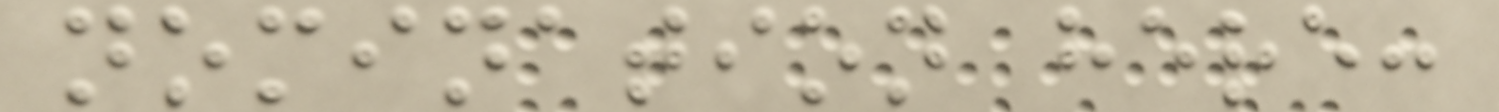nomination here:
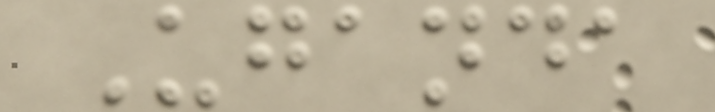Uganda
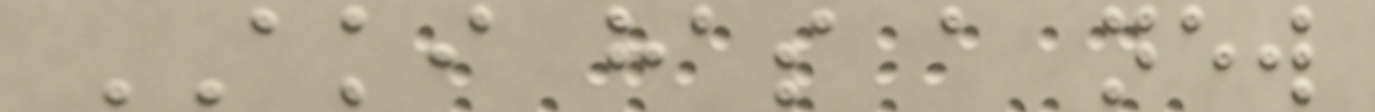AKI has a new
